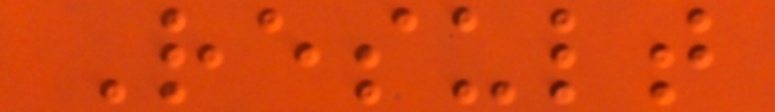Result
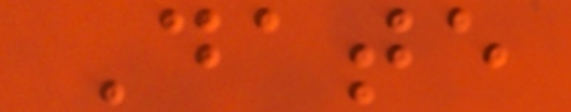Date
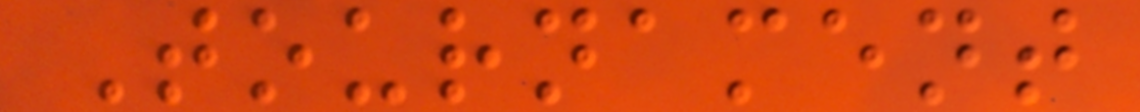Tournament
